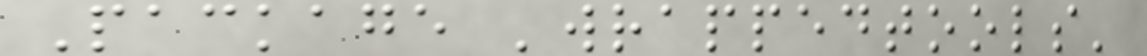Package 'wrappedtools'
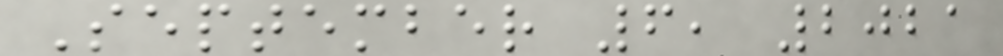September 6, 2021
